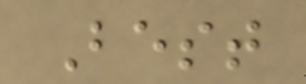Best
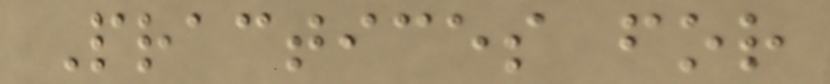Practices for
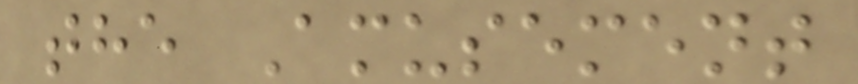the Amusement
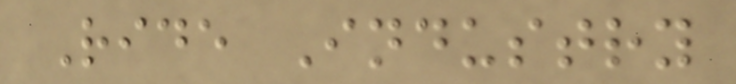Ride Industry
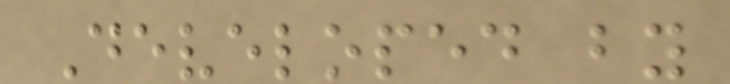Developed by
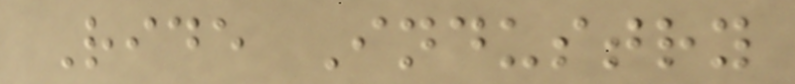Ride Industry
